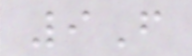9F
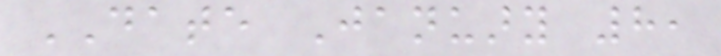DATE January 8,
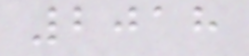2018
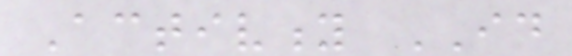Activity ID
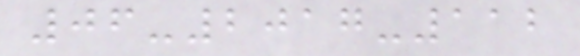06-2017-112
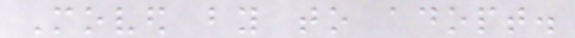Moved by to adopt.
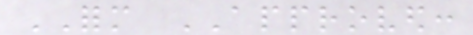FORM APPROVED:
